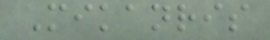Mikanris
